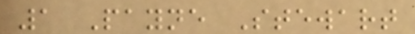1 Payne Stewart
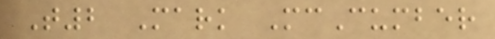T2 Mark McCumber
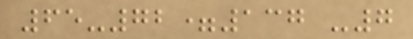65-72=137 -7
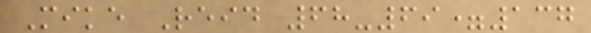Mike Reid 68-69=137
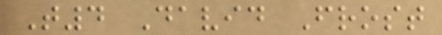T4 David Frost
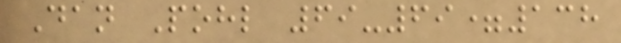Dan Pohl 69-69=138
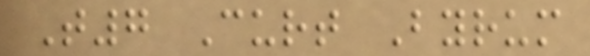T7 Curt Byrum
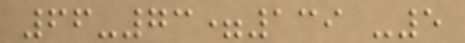66-73=139 -5
